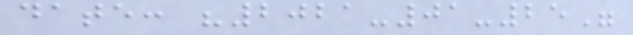date: "2021-01-25"
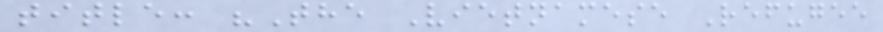title: "The Vietnamese Refugee
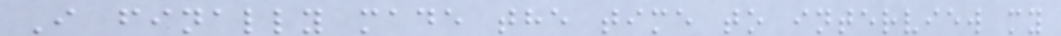I finally made the time to interview my
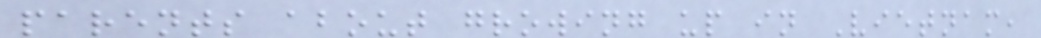parents about growing up in Vietnam,
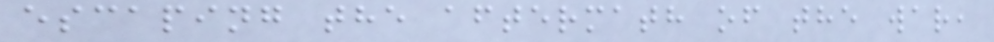escaping the aftermath of the war,
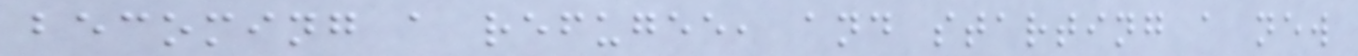becoming a refugee, and starting a new
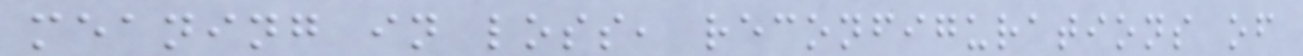meaning in loss, reconfigurations of
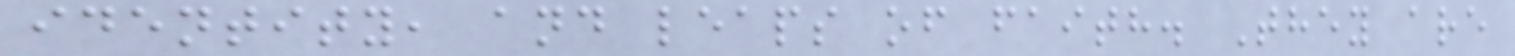identity, and leaps of faith. They are
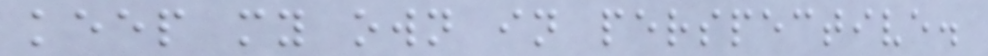keep my own in perspective.
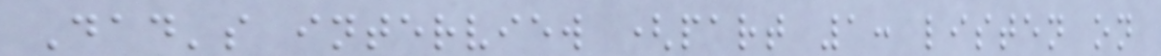Dad's interview (part 1: listen on
